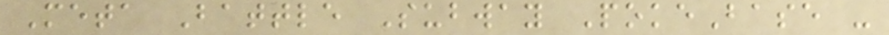Meta Battle Subway PokeBase -
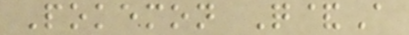Pokemon Q&A
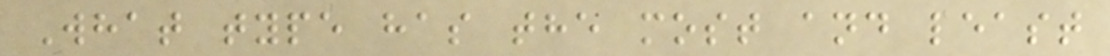What type has the most and least
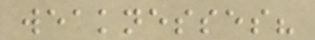weaknesses?
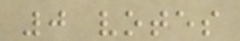0 votes
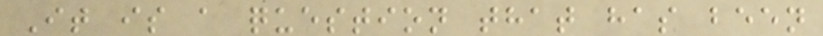It is a question that has been
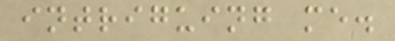intriguing me.
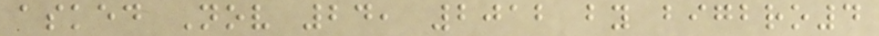asked Nov 24, 2012 by bigbro4
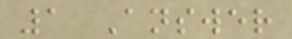1 Answer
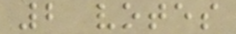2 votes
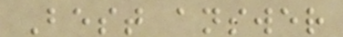Best answer
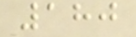180
